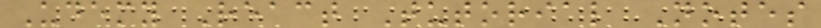Udemy React Tutorial Notes
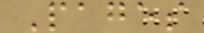Pages
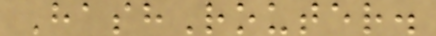HashRouter.
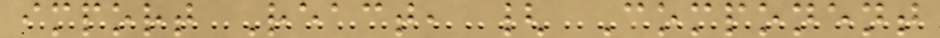import React, { Component
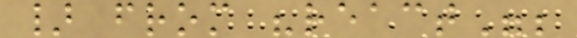} from "react";
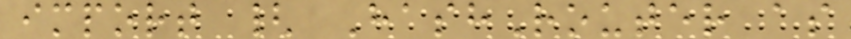import { HashRouter as
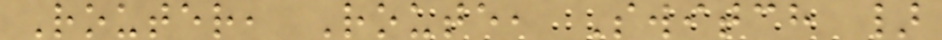Router, Route, Switch }
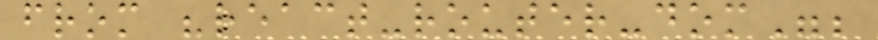from "react-router-dom";
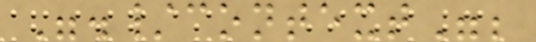"./context";
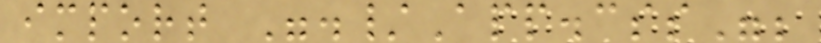import "./App.css";
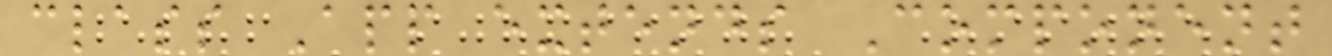class App extends Component
